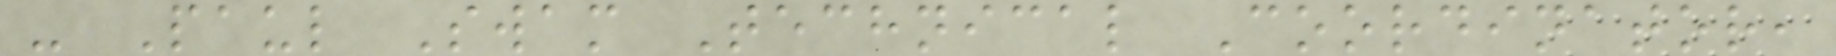- Paul Swam Technical Coordinator,
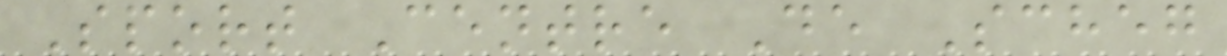Sport Centre De Scheg
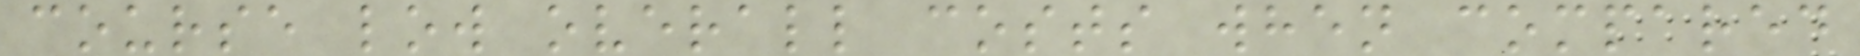course low overall costs when compared
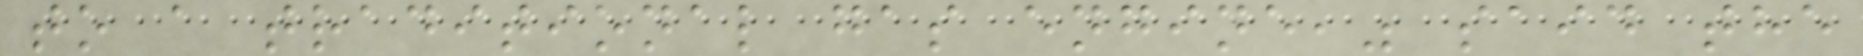to a traditional gas engine," said the
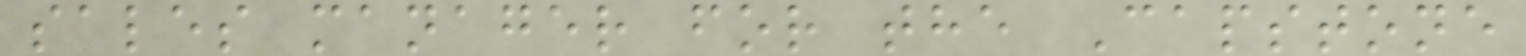sales manager for the Capstone
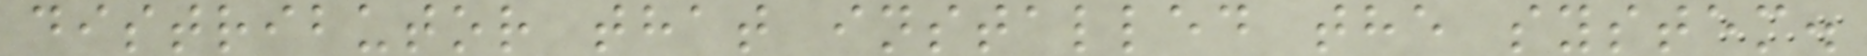distributor that installed the system.
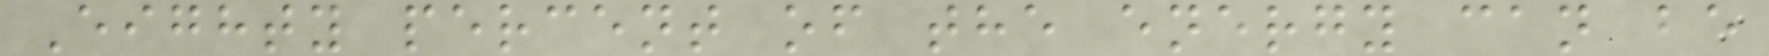Eighty percent of the energy can be
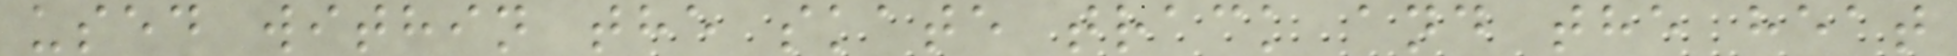used within the skate track and the heat
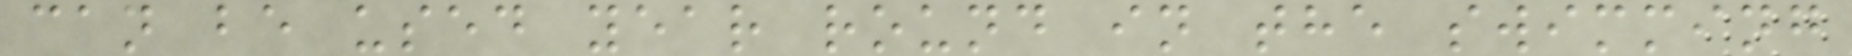can be used year round in the swimming
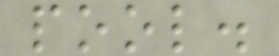pool.
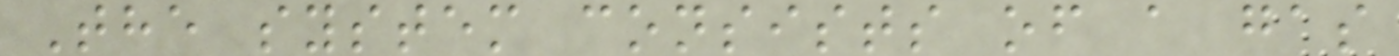The system consists of a gas
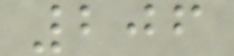206
